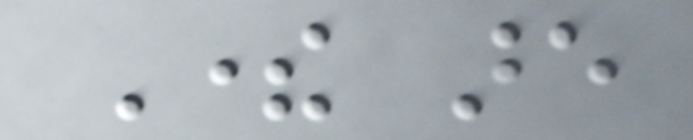There are
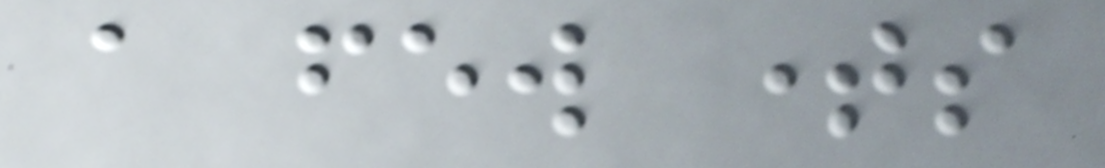a few times
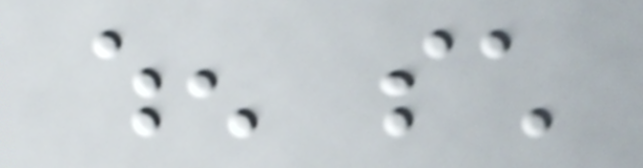when such
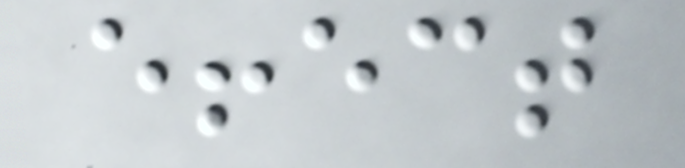effect
